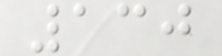130
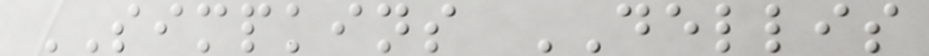SIMPKINS DELLIS
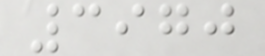3970
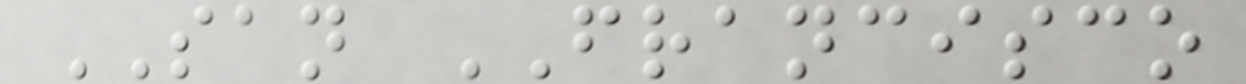SAN FRANCISCO
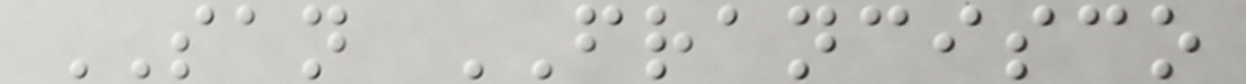SAN FRANCISCO
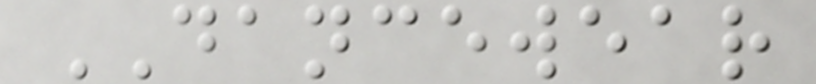DANCEWEAR
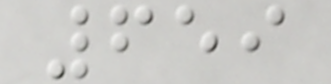659
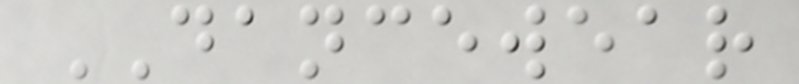DANCEWEAR
